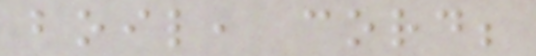boil, cord;
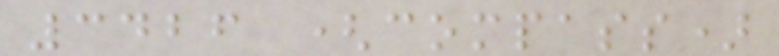3426 (compass)
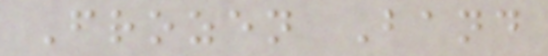Frozen Band
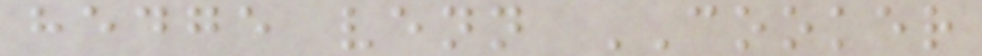hedge venn COOKER
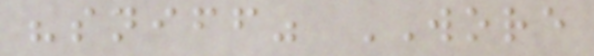"sniff" WORE
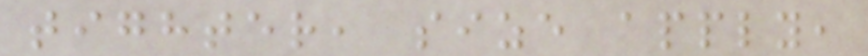tighter, size apply,
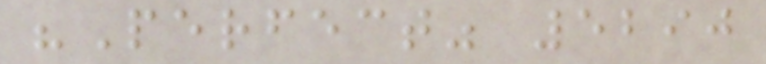"Perfect" 5290
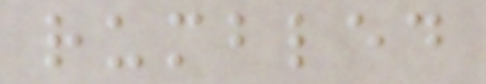rumbled
